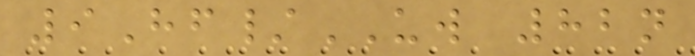9Hf/UW 82n
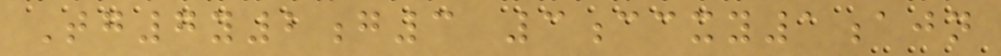Tg7y2g3 3ccxy1ajn
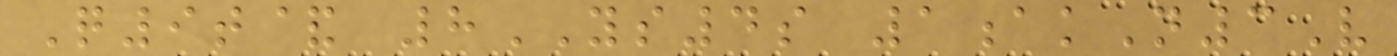Q9t& 8YS4s 1akN3V
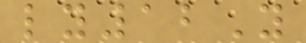ly12Y
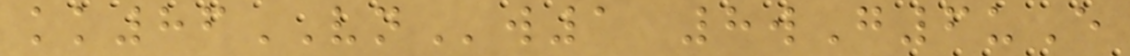kk86VNw1 8wG6uE
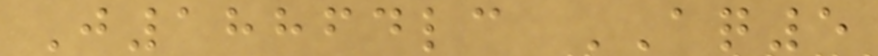J18864lc AQ5
